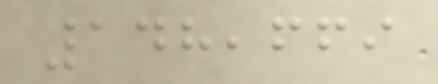148,669
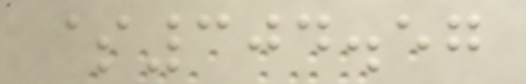$304.57
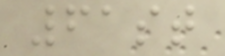61st
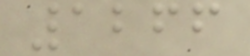1266
